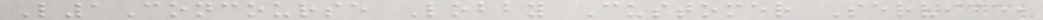L1Concourse Lobby Customer Service,
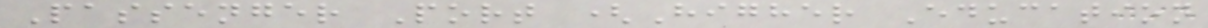Passenger Port (Higher Education
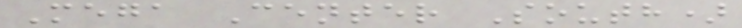Mega Center South)
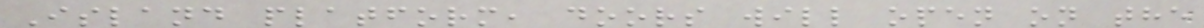Island platform, doors will open on the
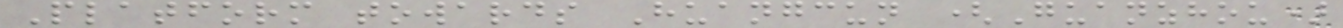Platform towards Huangcun (Guanzhou)
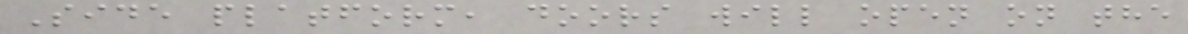Side platform, doors will open on the
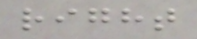right
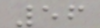56
